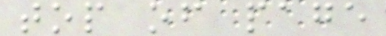top of page
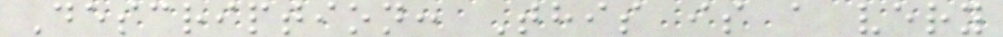Description: This is a very
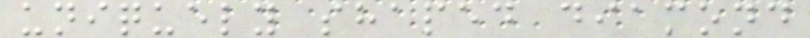uniquely shaped diamond
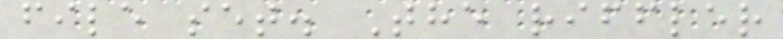file set. The riffler
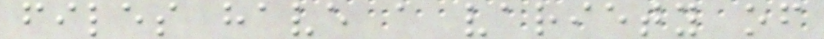files have a variety of
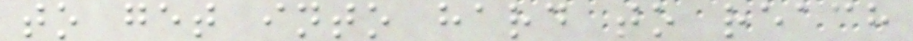to get into hard to reach
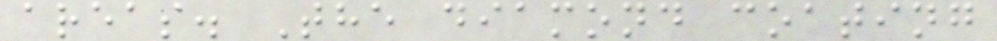areas. The diamond coating
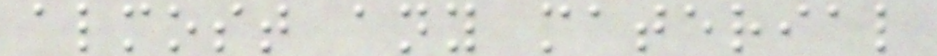almost any material
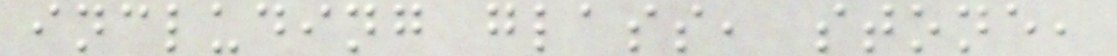including glass, stone,
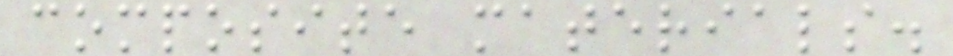composite materials.
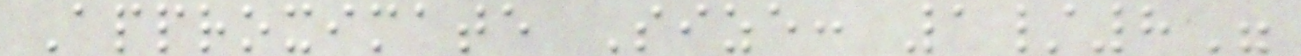Approximate Size: 1/8"
